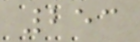253
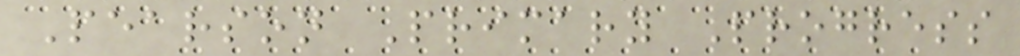Pearson Primary Progress
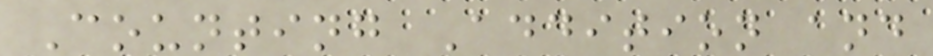Counting Addition and
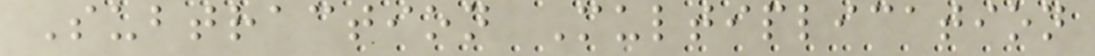Subtraction Multiplication
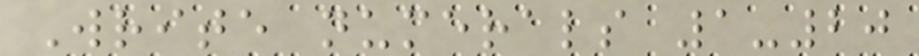Write numerals 1-20
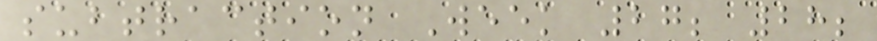subtraction Week 27; 28;
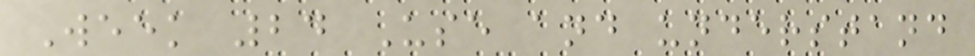Week 24 Use and understand
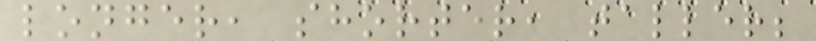longer, shorter, taller;
